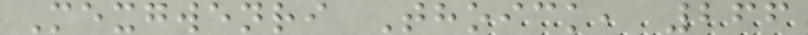Mexgwenri Thoick, 266
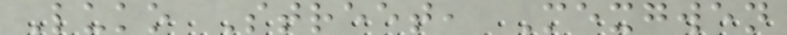Luko Street, Mexgwen
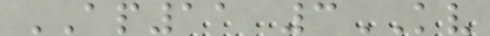AP11 3KV
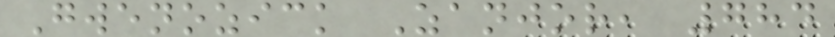Gwenozick Zanjor, 784
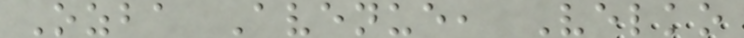Ozba Avenue, Velko
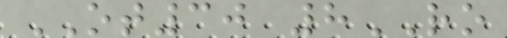OT30 8RO
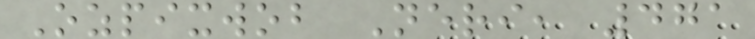Ozpixwob Neri, 471
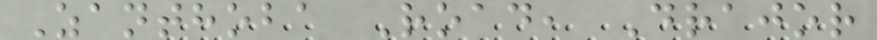Zanthoba Road, Drajor
